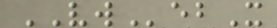VWebX
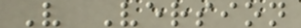V Version
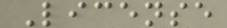License
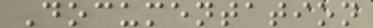Documentation
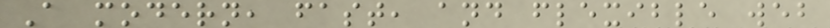A modern, fast, and flexible web
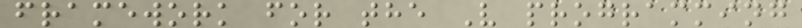framework for the V programming
